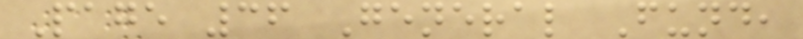Page 36 General Fund,
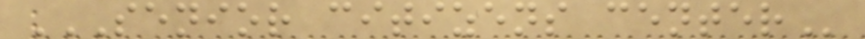SENIOR CITIZENS CENTER
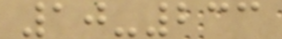10-233
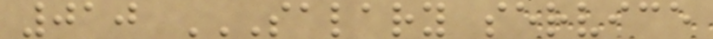010 SALARY SERVICE
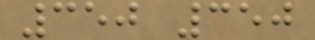350 350
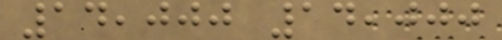14,000 14,000
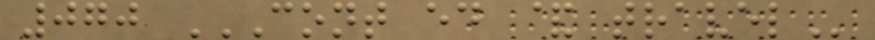070 CONT ED & TRAVEL
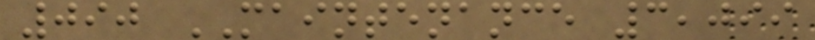090 MAINTENANCE 3,099
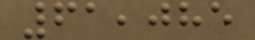61,085
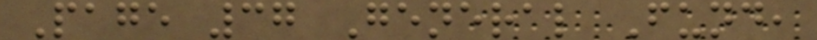Page 37 General Fund,
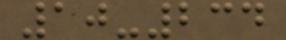10-234
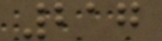217
